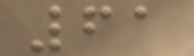61
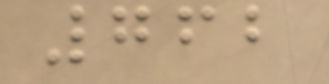762
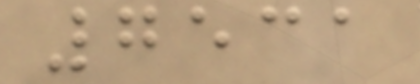7531
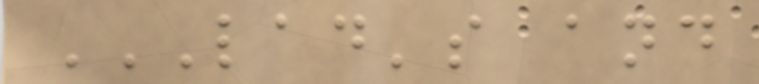LAD'S AND
